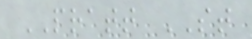PRATT ST
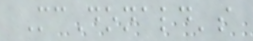McDonald's
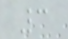3
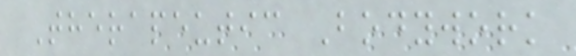Therapeutic Bodywork
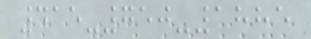415-750-1885
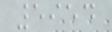5954
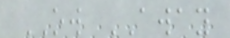OW AWAY
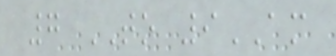7 TO 9AM
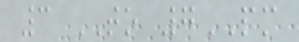3 TO 7PM
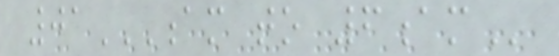01AM TO 6AM
